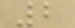2
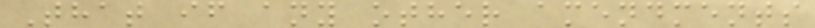That if any other amendments
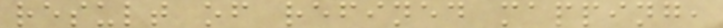result of refined mapping,
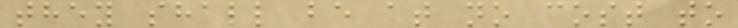they shall be at no cost to
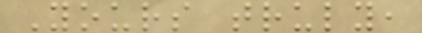Yours truly,
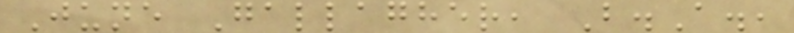June Gallagher, B.A.,
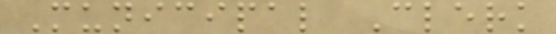Municipal Clerk
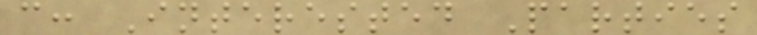c: Interested Parties
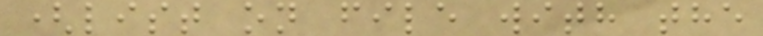(list on file with the
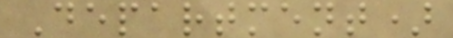Department)
